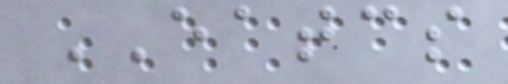EATCS
